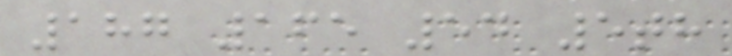187 165 54 5th
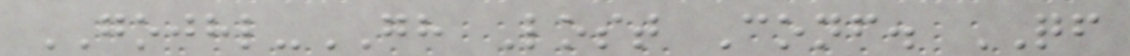GOJHL-GH Lost Conf. QF
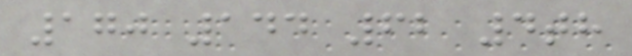170 144 62 4th
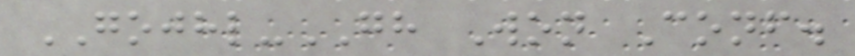GOJHL-GH Won Conf.
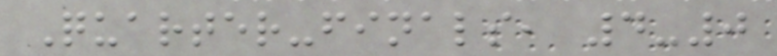Quarter-finals, 4-0
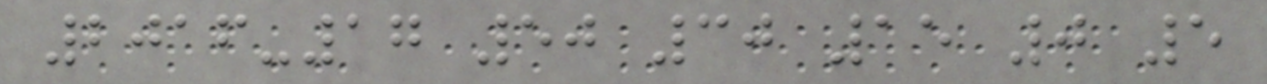2016-17 50 30 15 0 5
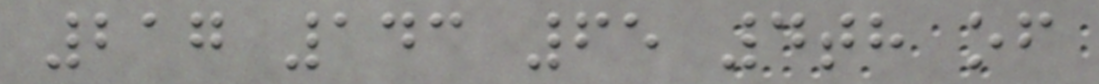217 143 65 4th of
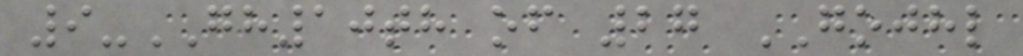9-GH10th of 27 GOJHL
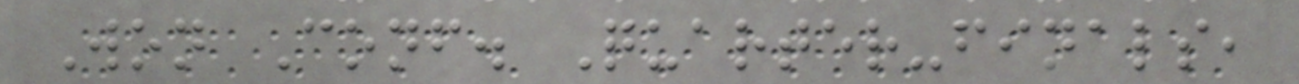Won Conf. Quarter-finals,
